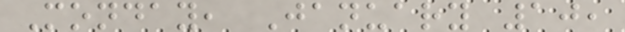Monday, January 10,
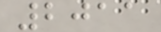2011
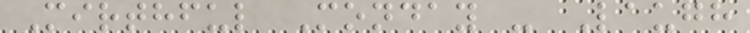Mirthful Monday - Laugh
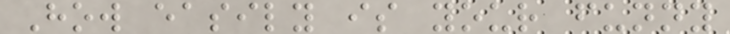How easily is your funny
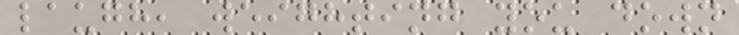laugh, weighting you down
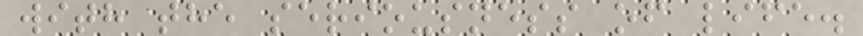with the seriousness of life.
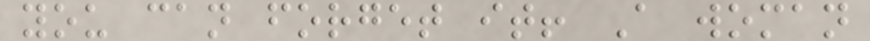you can forget it! A woman
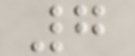7
